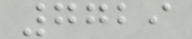7729
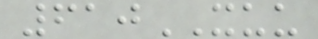610XUU
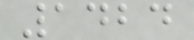1424
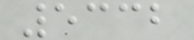5332
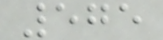575
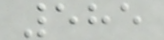585
